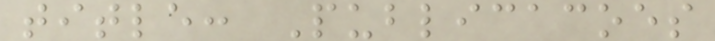title: Publicacoes
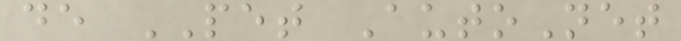de PET AutoNet
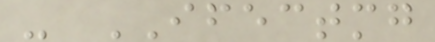- IFECTMG
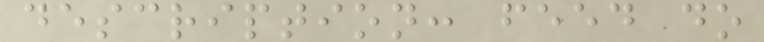description: feed do
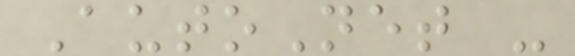AutoNet -
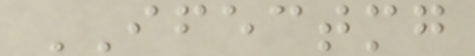IFECTMG
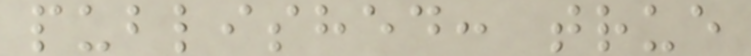published: true
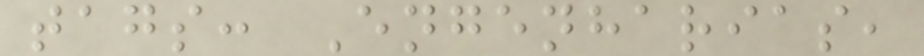tags: Engenharias,
